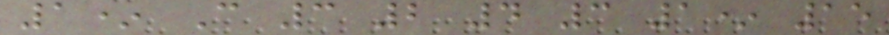1* C 3 2 4 3 1* 15
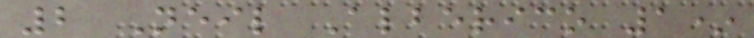2 Neil Alberico 1*
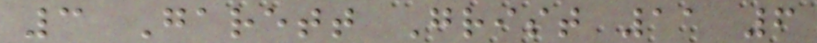3 Garett Grist 11 6
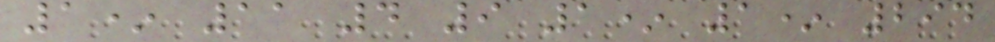1* 11 4 9 1* 1* 294
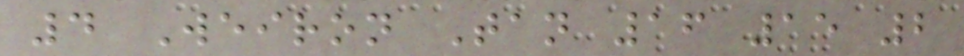4 Weiron Tan 16 15 2
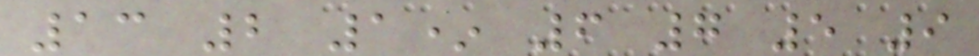13 2 1* 6 7 5 9
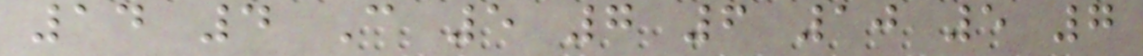14 4 C 5 7 6 10 5 7
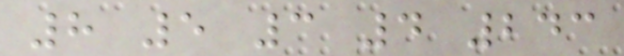8 5 3 4 243
